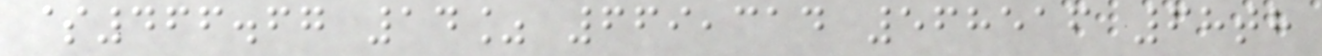$466.67 14% 669,314 568516 68th
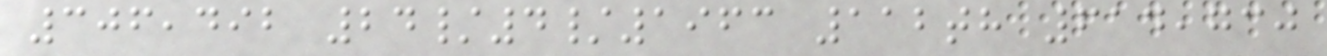306,492 24/4/1963 112th 614,730
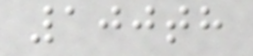100th
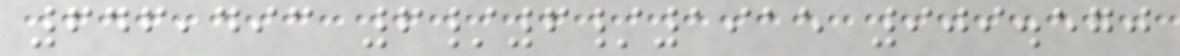646,493 6/6/1915 909.570
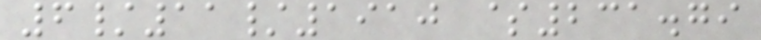6/11/1910 $231.79
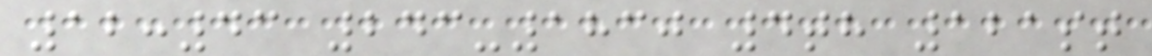12:43 243-1830 4th 121st
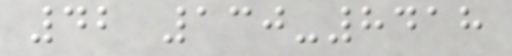42 130-8418
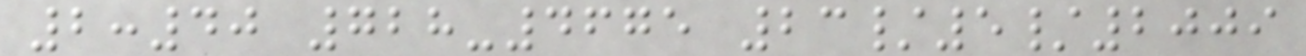2:40 728-4675 23/5/2009
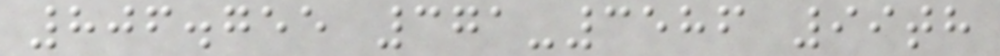806.755 371-3586 99th
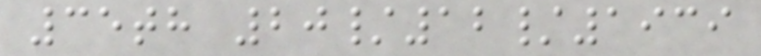35th 20/12/1939
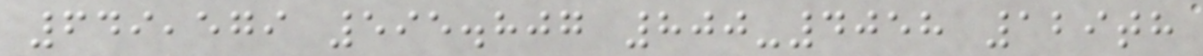649,579 595.807 800-4058 129th
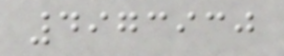4973930
